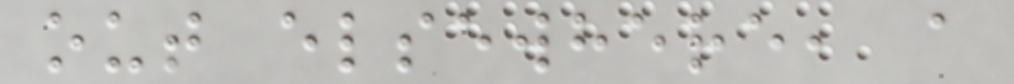out elsewhere, a
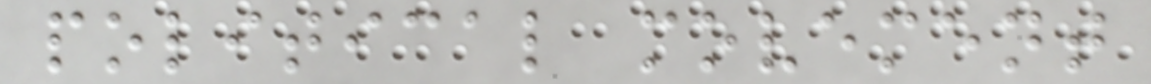political movement
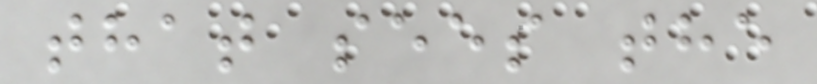that sees the
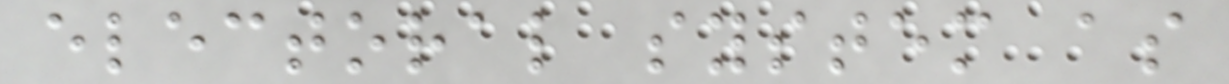electoral system as
